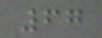67
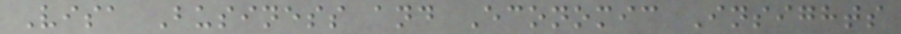Visa Business and Economic Insights
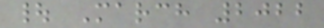| March 2022
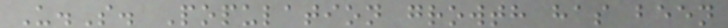U.S. Population growth has been
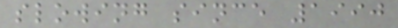slowing since 1990
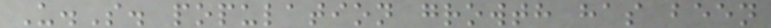U.S. population growth has been
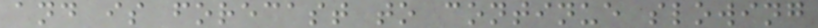and is forecast to continue slowing
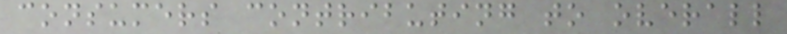consumers contributing to overall
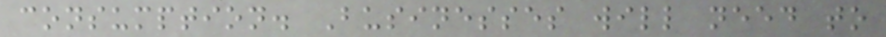consumption. Businesses will need to
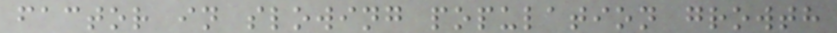factor in slowing population growth
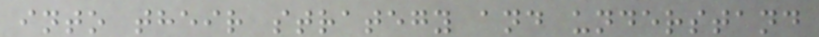into their strategy and understand
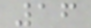16
